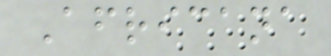Africana
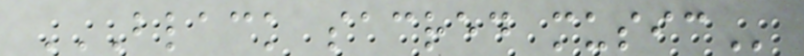BLACK SACRED MUSIC
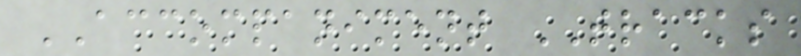ACCOMPANIMENT TRACKS
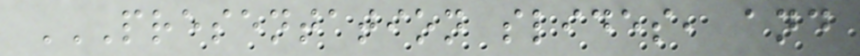PRESENTATION SLIDES, AND
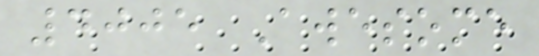4005 Awesome
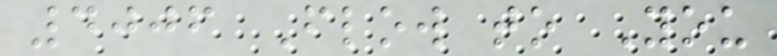4006 Flow to You
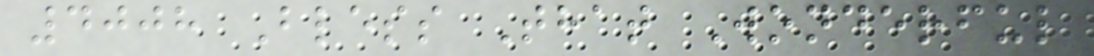4008 Bless That Wonderful
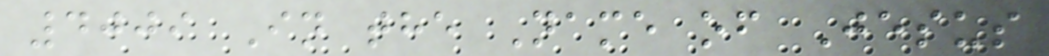4009 In the Name of Jesus
